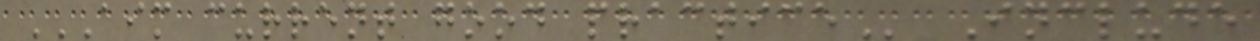AIM CURRENT GOOD PRACTICE Include
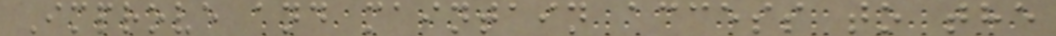Improve and maintain access to the
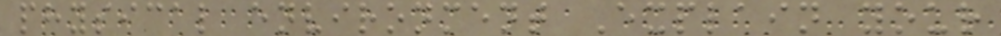physical environment Explain your
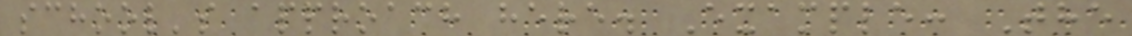school's approach here. Example: The
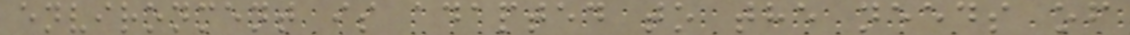environment is adapted to the needs of
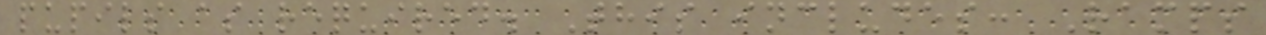pupils as required. This includes: Ramps
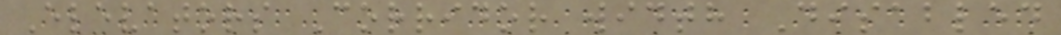Elevators Corridor width Disabled
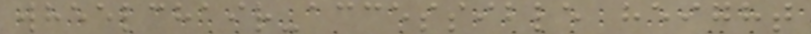wheelchair-accessible height
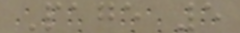Page 5
